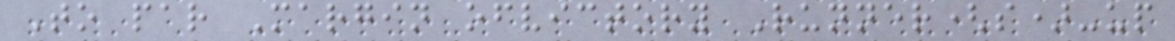To par Margin ofvictory Runner(s)-up
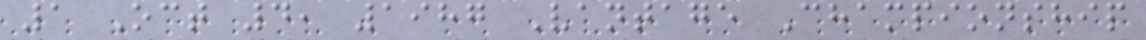1 Oct 4, 1987 Vantage Championship
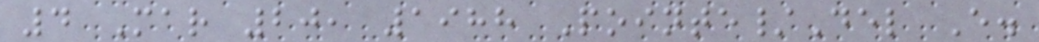4 Mar 20, 1988 Pointe/Del E.
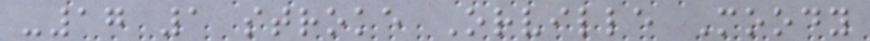-17 1 stroke Orville Moody
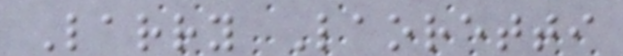Larry Laoretti
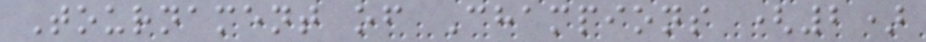Tournament of Champions (2)
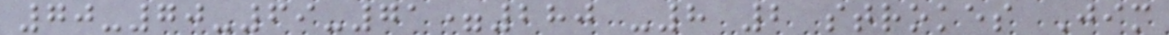70-70-69-71=280 -8 2 strokes Jim
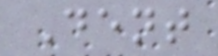Dent
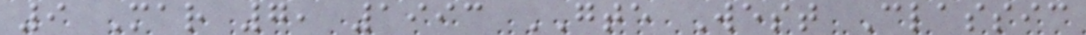9 Mar 7, 1993 GTE West Classic
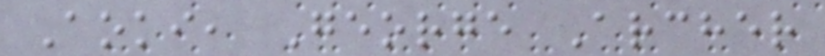Aoki, George Archer
